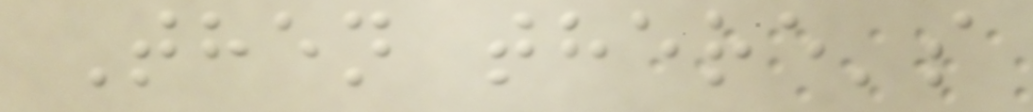Then there's
